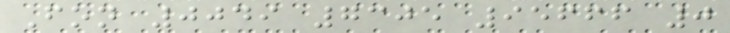Fon 0049 7305 95666 0
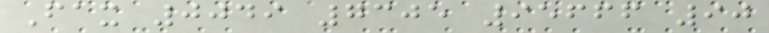Fax 0049 7305 95666 90
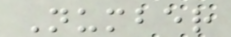Number
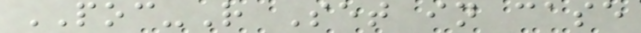POC-R Set in case
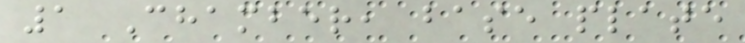1 Chamber, base plate
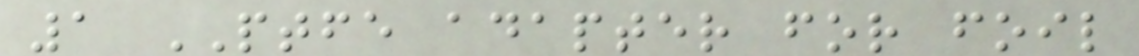1 PTFE adapter for foil
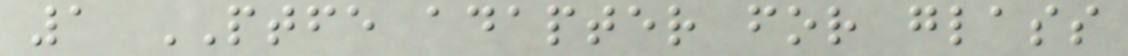1 PTFE adapter for glass
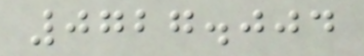0727.004
